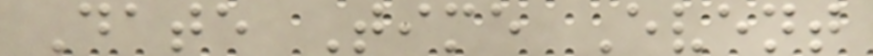Date Time Event
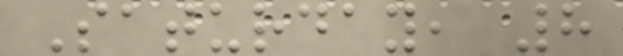Saturday, 8
